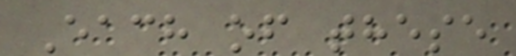Each of these
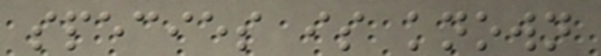species is known
